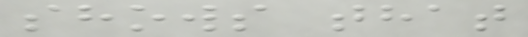shows that
